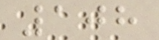108
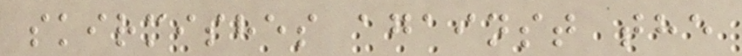skirmishes against the
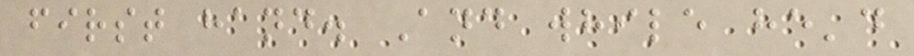first hand. And while he'd
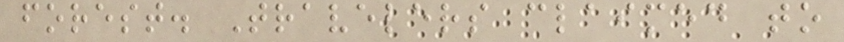forest. Travelers claimed to
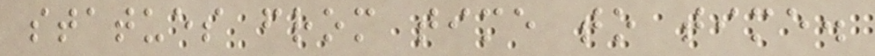statues from time to time.
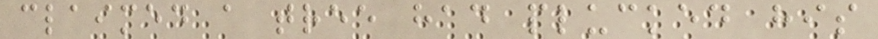claimed a tree had plucked his
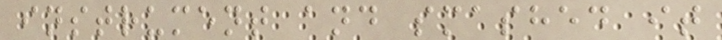instrument and smashed it
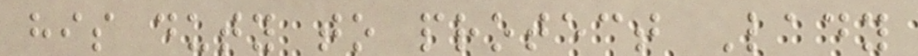his duty to protect Lady
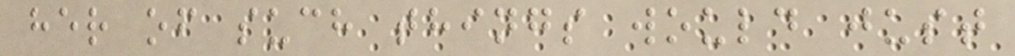her of such things would just
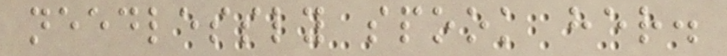needlessly spook her.
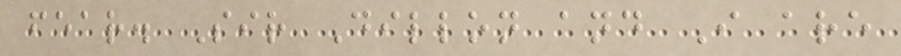fear. Sir Dillon and I are
